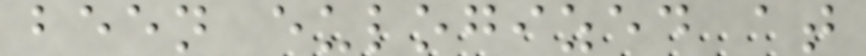been eulogized at
